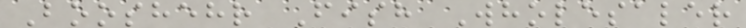Booshehr Fish Wholesaler
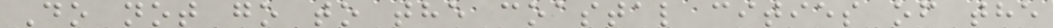Do not go to the coastal cities of the
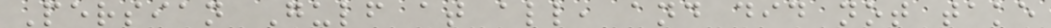Persian Gulf at all, and did not take
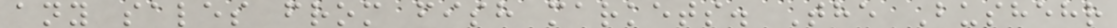any sales from fish markets. The Bushehr
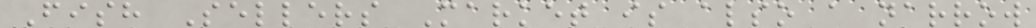Fish Sellers Market is also a narrow
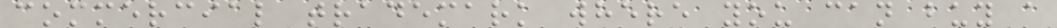commercial trademark where you can buy a
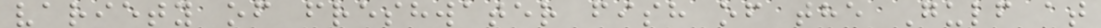variety of freshwater fish of the Gulf at
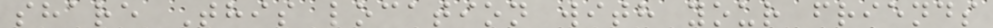share This location with your friends
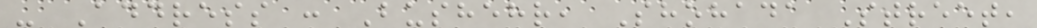- Address : Bushehr, Shohada Street,
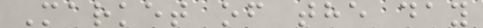Market of the day
